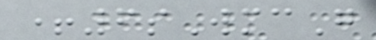+6sWmcG
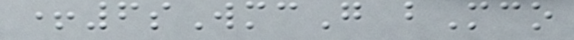+6sWmcG bMco
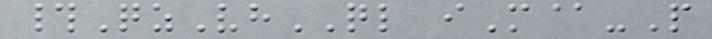#QzVhQL iM@-P
